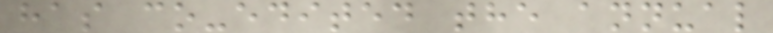has co-edited the annual
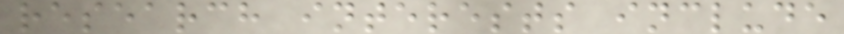research interests include
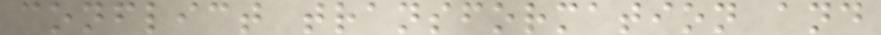conflict transformation and
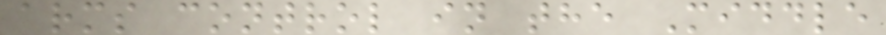arms control in the Middle
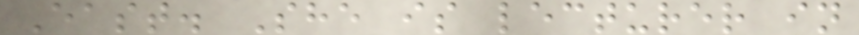East. She is lecturer in
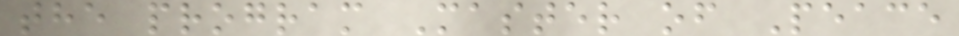the program Master of Peace
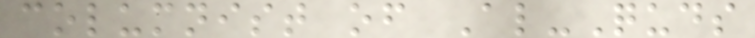columnist of Al-Quds
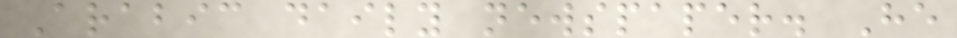Arabic daily newspaper. He
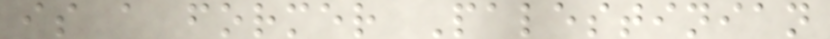is a former Palestinian
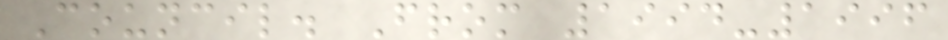Council. From 1994-1996
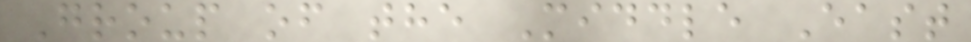Group of the Middle East
